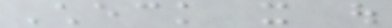Check it out
